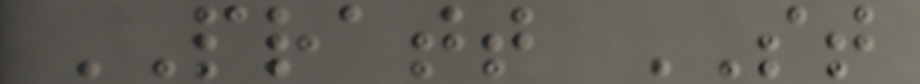PRATT ST
